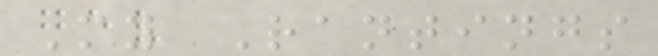My Rantings
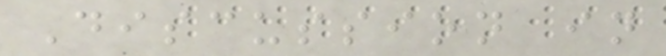Discussion in
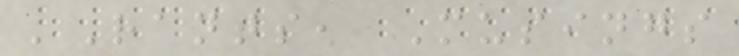'Rants, Musings
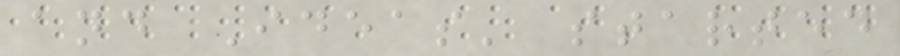and Ideas' started
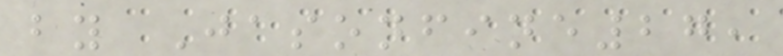by Jasonfine27,
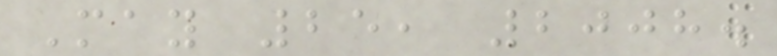May 25, 2008.
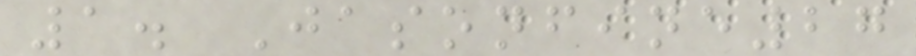1. Jasonfine27
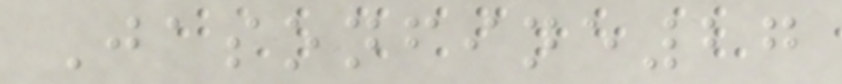Jasonfine27
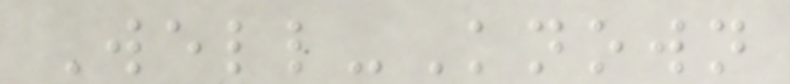Well-Known
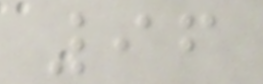96
